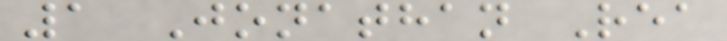1 Jonathan Rea
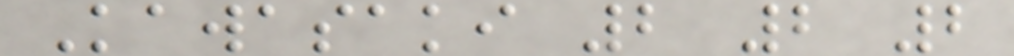Kawasaki 2 2 2
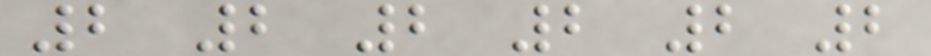2 2 2 2 2 2
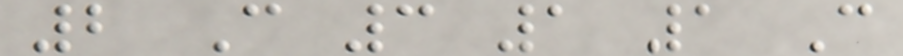2 C 3 1 1 C
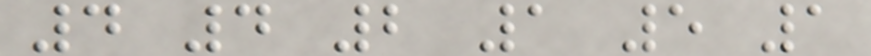4 4 2 1 5 1
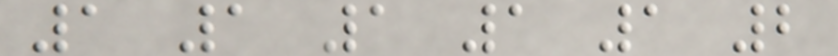1 1 1 1 1 2
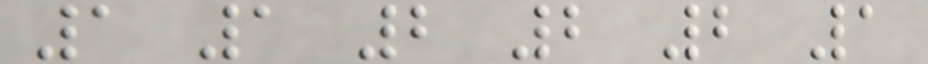1 1 2 2 2 1
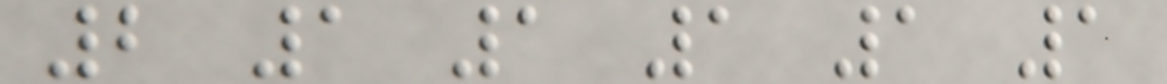2 1 1 1 1 1
